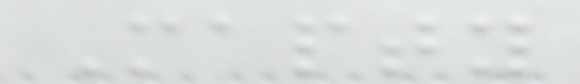Mapty
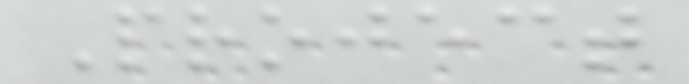Project
